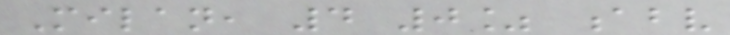Milan, 4 0% abv
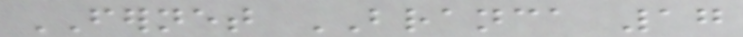FERNET BRANCA 17
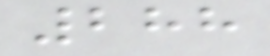288
